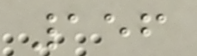156
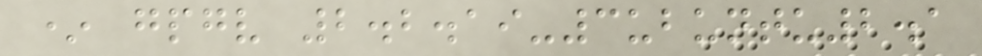* gpgv 2.2.19-3ubuntu2.1
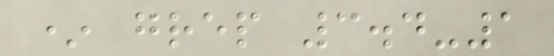* grep 3.4-1
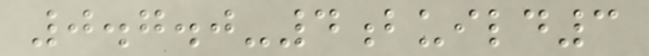0.7.0-4build3
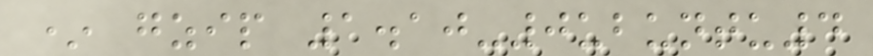* gzip 1.10-0ubuntu4
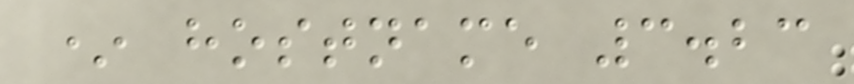* hostname 3.23
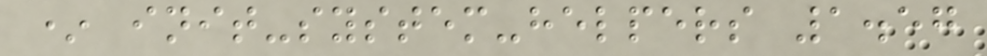* init-system-helpers 1.57
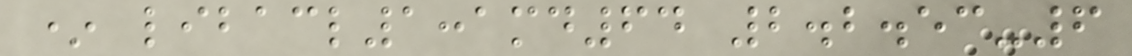* libacl1:amd64 2.2.53-6
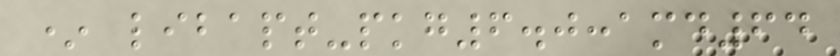* libapt-pkg6.0:amd64
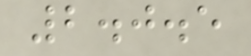2.0.5
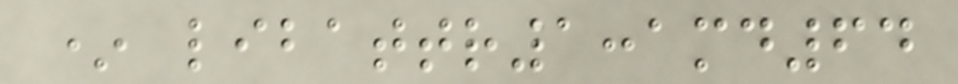* libattr1:amd64
